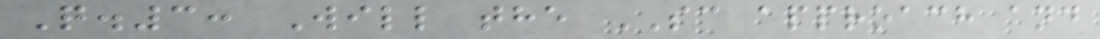Q.3: Will the SC approach and
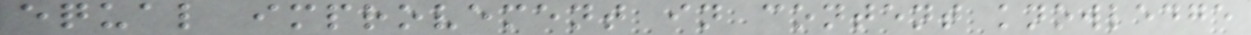equal improvement in content knowledge
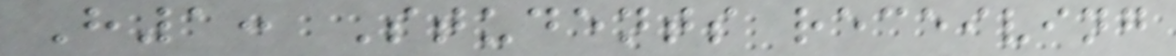H1: Students receiving
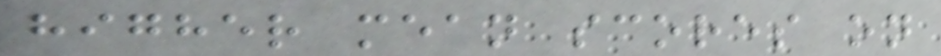higher mean scores on
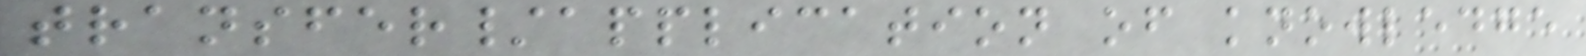transfer/application of knowledge
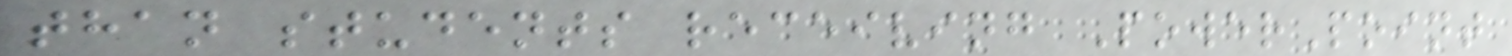than students receiving PowerPoint
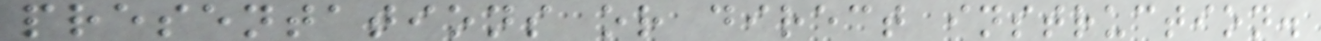presentations or direct instruction.
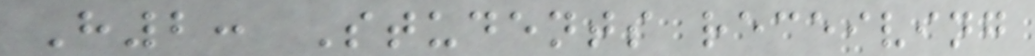H2: Students receiving
